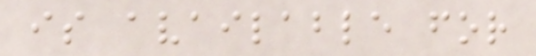is available for
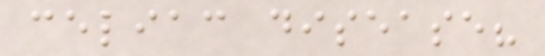celiac disease?
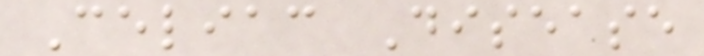Celiac Disease
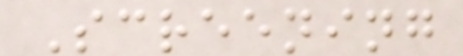Screening
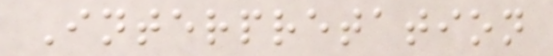Interpretation
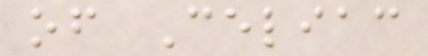of Celiac
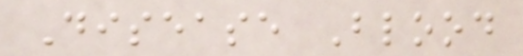Disease Blood
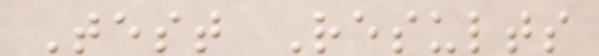Test Results
